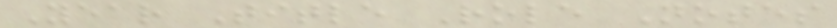Year Title Role Notes
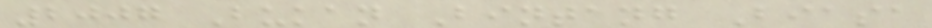2007 Bukan Bintang Biasa
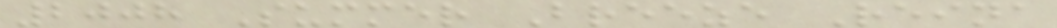2008 Summer Breeze Reina
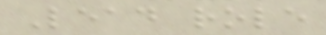Lead role
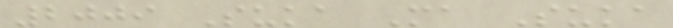2009 Suka Ma Suka
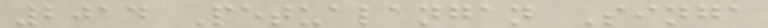2014 Petualangan Singa
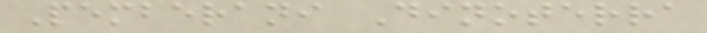Pemberani Dinoterra
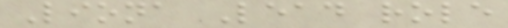Liona Lead role
